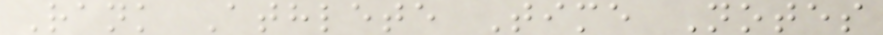Rank Athlete Time Notes
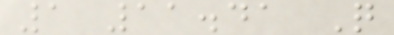1 11.41 Q
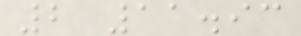2 11.93
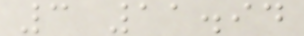3 11.94
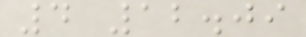4 12.09
